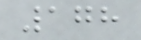178
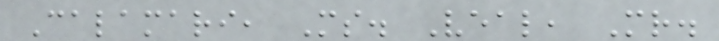Calamari, Ms. Veal, Mr.
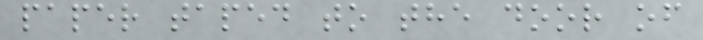paper taped to the door of
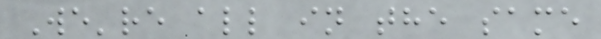We're all in the same
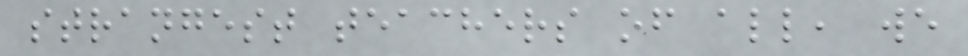strangest teachers of all, we
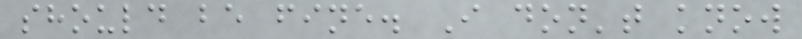should be fine. I don't know
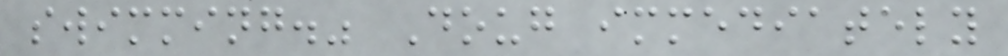swimming." Doug immediately
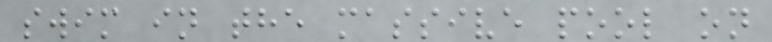swim in the massive pool on
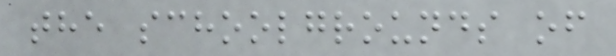the schoolgrounds of
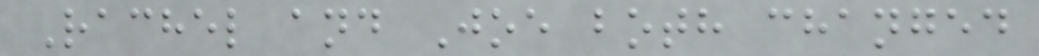Rachel and Joe both changed
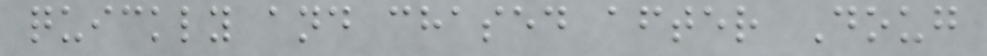quickly and chased after Doug
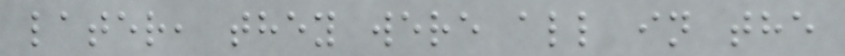later, they were all in the
